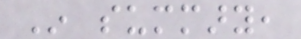In summary,
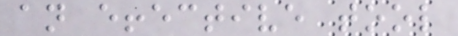an effective tool
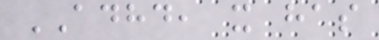ADHD, it has
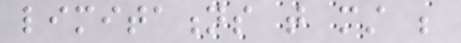limitations that must be
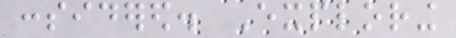considered. Exploring
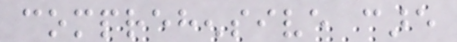comprehensive care
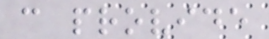can provide
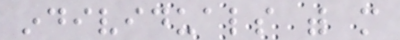individuals with more
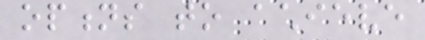options to achieve
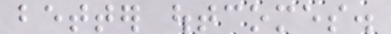better outcomes.
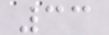33
